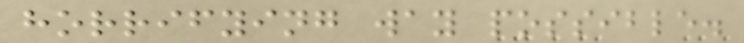horrifying way possible.
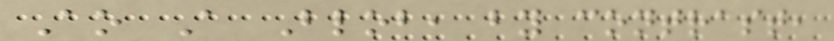Ao A Blob, by contrast,
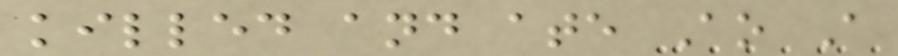killed and ate Ao A
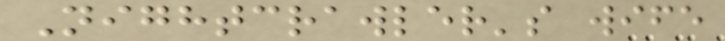Nightcrawler's wife
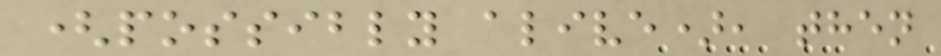(possibly alive), then
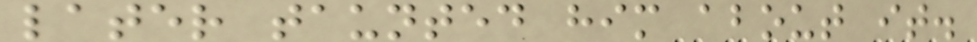later taunted him about it.
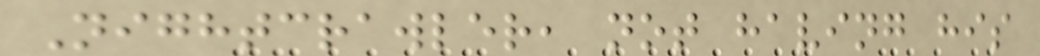Nightcrawler, not having his
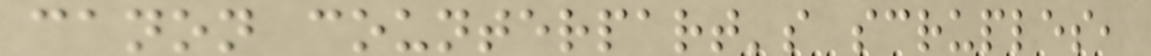canon counterpart's scruples,
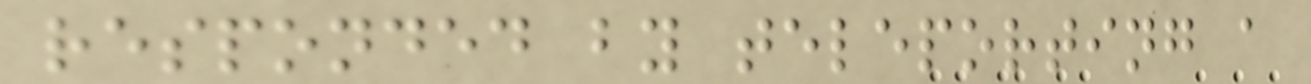responded by teleporting a
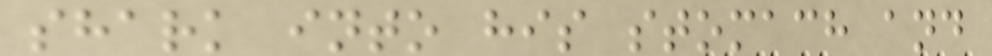shark into his stomach and
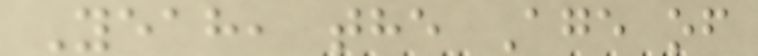Yeah, the Age of
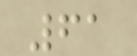61
